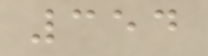354
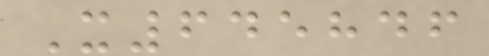X645846
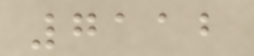7112
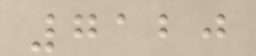7120
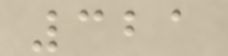321
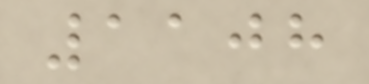1108
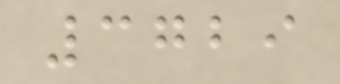3729
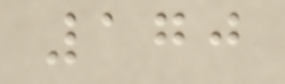170
